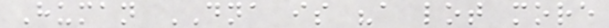Human DNA is "a lot more
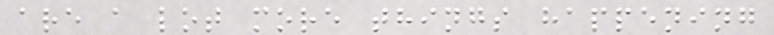are a lot more things happening
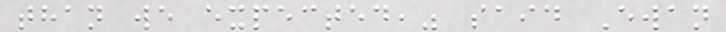than we expected," said Ewan
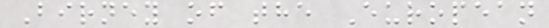Birney of the European
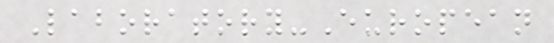Laboratory-European
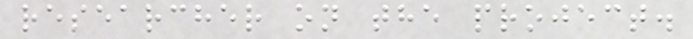researcher on the project.
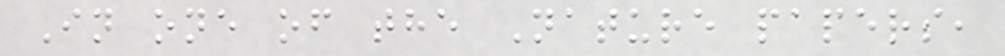In one of the Nature papers,
